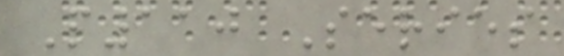P110 Series
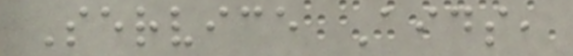Service Aids,
